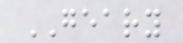GEARY
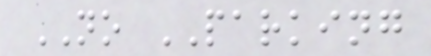NO PARKING
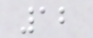12
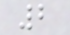2
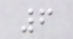6
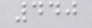440
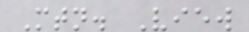Mtn. View
